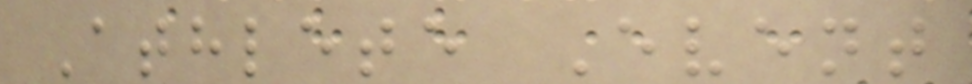Athlete Event
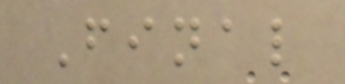Final
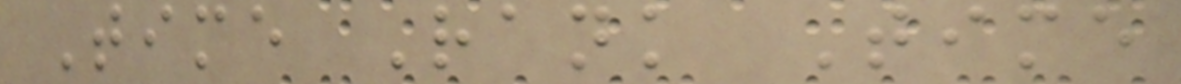Time Rank Time
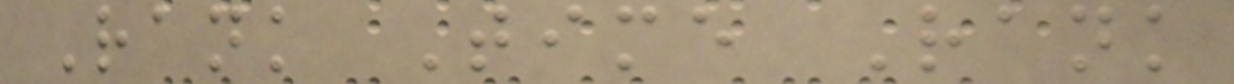Rank Time Rank
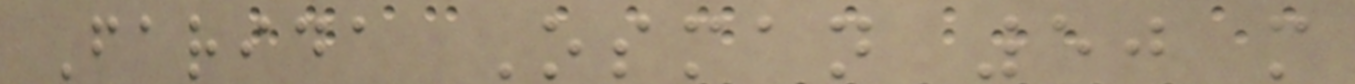Farida Osman 50 m
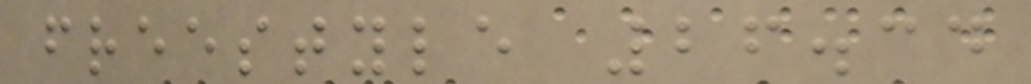freestyle 26.34
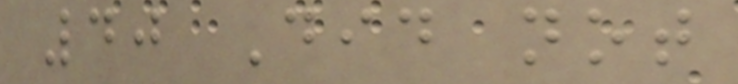40 Did not
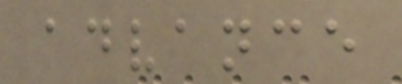advance
